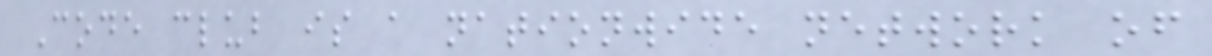Code club is a nationwide network of
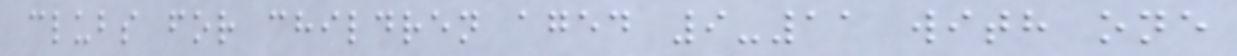clubs for children aged 9-11 with one
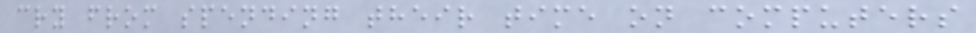cry from spending their time on computers
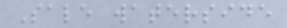Sale waterside
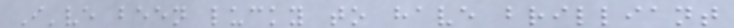I've been lucky to have brilliant
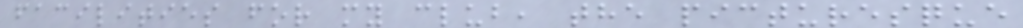facilities for my club, the picturesque
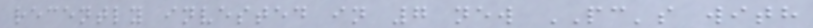recently invested in 7 new PC's with
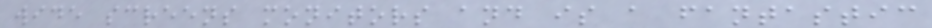wide screens monitors and is a fantastic
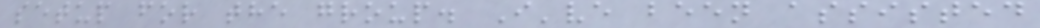setup for the group. I've been assisted
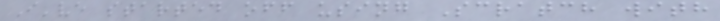I've started off using Scratch with
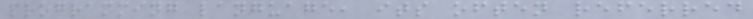programming language, its often referred
